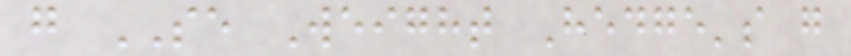g SE Weight Hedge's g
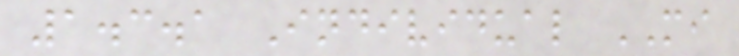1.3.1 Individual MI
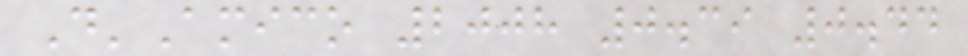D'Amico 2008 0.39 0.44
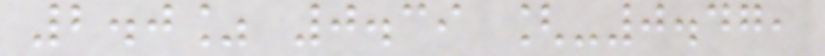2.0% 0.39 [-0.47,
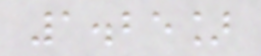1.25]
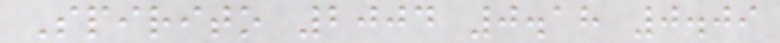Spirito 2004 0.18 0.09
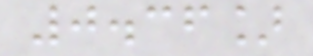0.36]
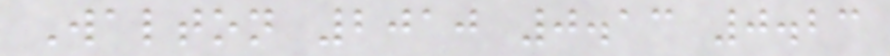Walton 2010 0.13 0.23
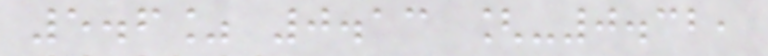5.6% 0.13 [-0.32,
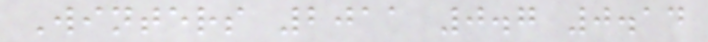Winters 2011 0.7 0.14
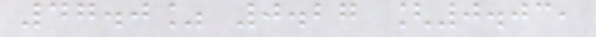47.0% 0.27 [0.03,
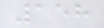158
